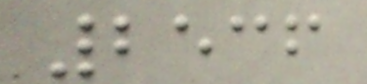2536
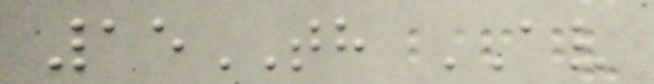15TH AV
